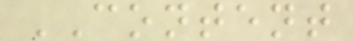CONTENT
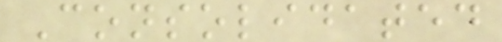Consolidated
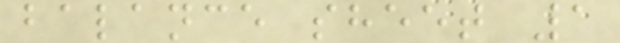balance sheet 1
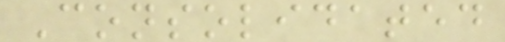Consolidated
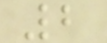2
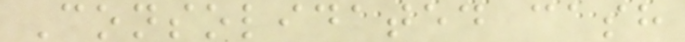Consolidated cash
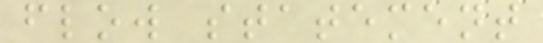flow statement
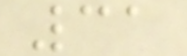31
